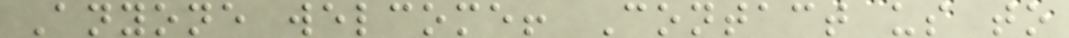Anyone welcome! Contact us to
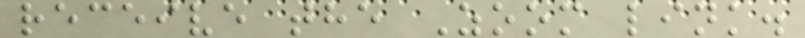receive the Zoom link.
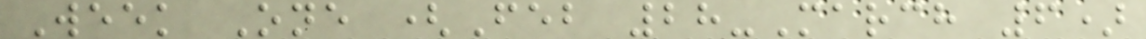Week One (Feb 28-March 6)
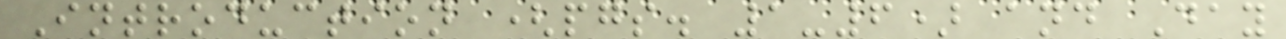Introduction (pgs. 1-6) and Day
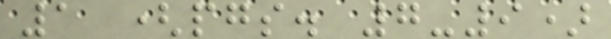1 (pgs. 7-9)
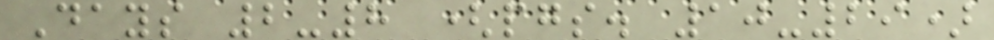Days 2-8 (pgs. 10-29)
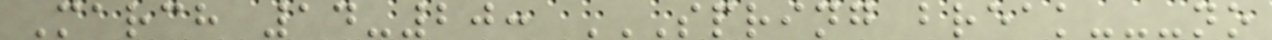March 14-20: SPRING BREAK---NO
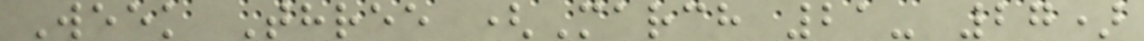Week Three (March 21- 27)
